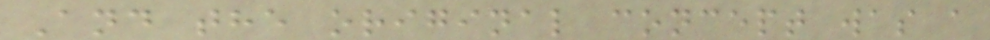And the original concept was a
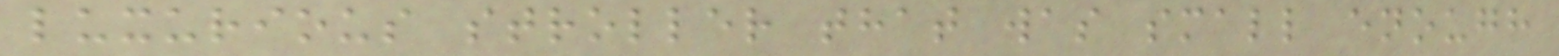luxurious stroller that was small enough
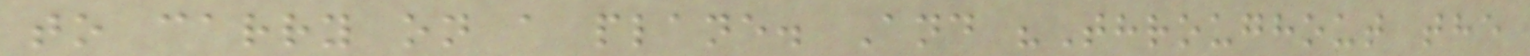to carry on a plane. And "Throughout the
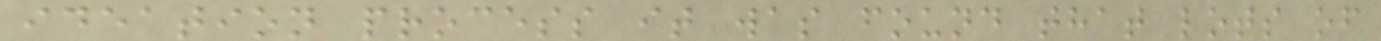ideation process it was found that lots of
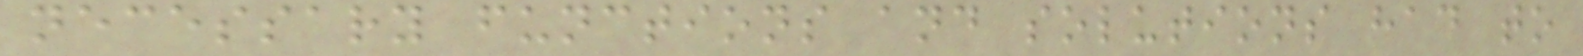necessary functions and solutions had to
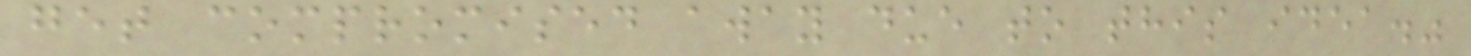get compromised away due to this idea."
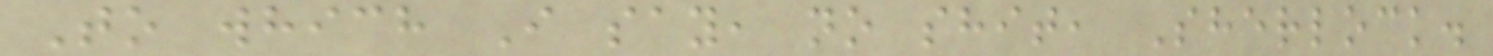To which I say, no shit, Sherlock.
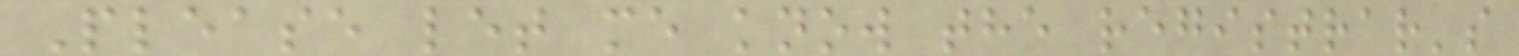Please let me know the registrar's
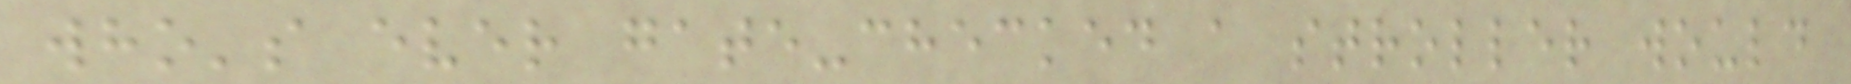who's ever gate-checked a stroller would
